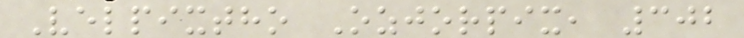Velpixtho Ozjorpix, 302
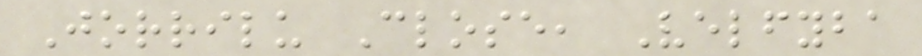Jorrilu Close, Velfyba
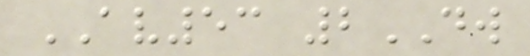AV53 2DW
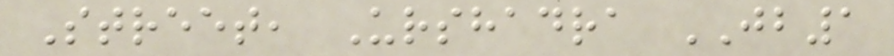Street, Urshadra JB1
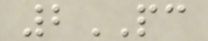2PC
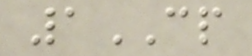1CP
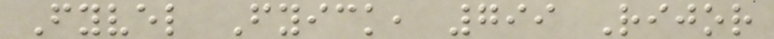Fyvel Fyick, 799 Rijor
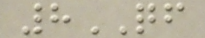8QF
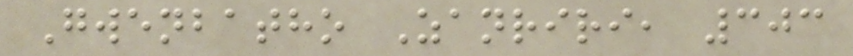Gwenbatho Zanriri, 303
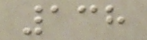138
